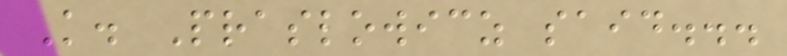K. Praslowicz said...
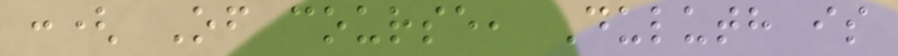:( Of course, Duluth is
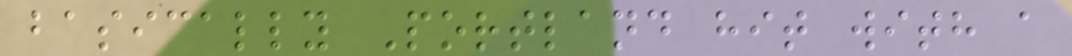basically Portland hit with a
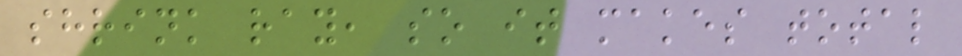shrink ray, so it makes total
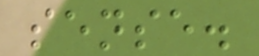sense.
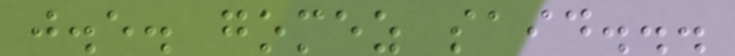j.e. gomez said...
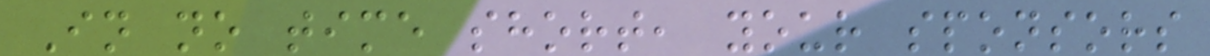In no time short, your sponsors
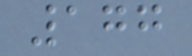177
